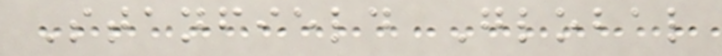Stanfield Global
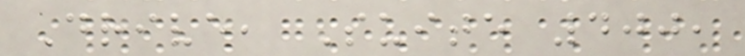Drive, Suite 400,
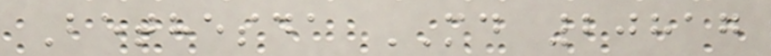Bethesda MD 20817
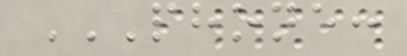PHONE:
